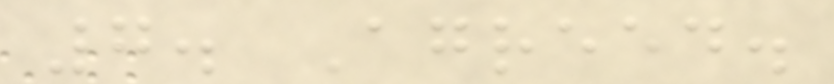7. Agreed.
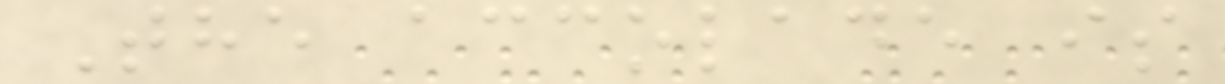The accolade is
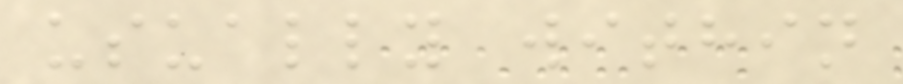usually within
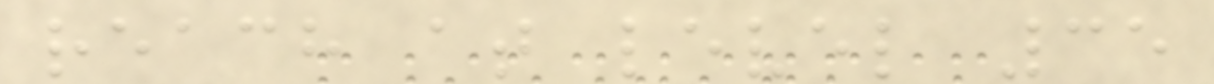reach at level 35
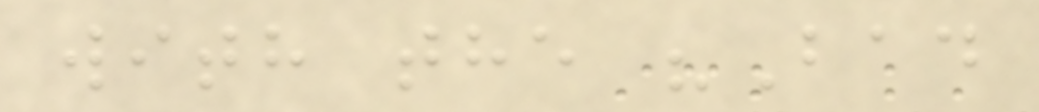with the "Bad
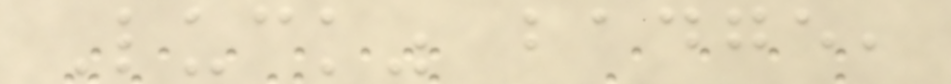Luck" badge,
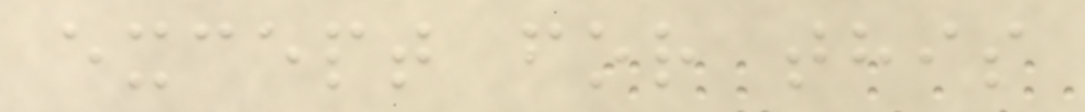except for this
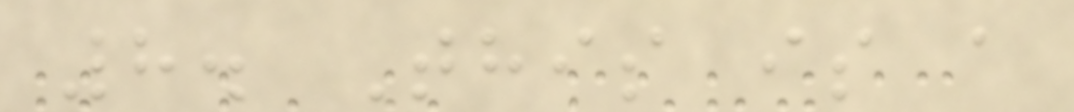8. This is a
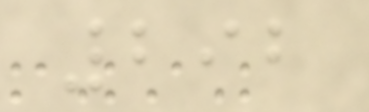292
